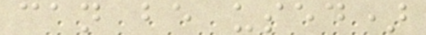can be used)
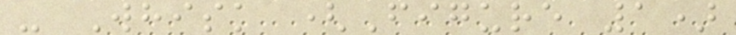- Whisk (Figure 1)
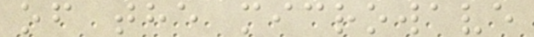of the microwave
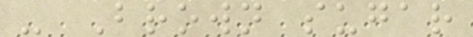- Brown sugar
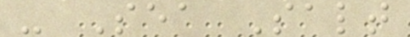- Sea Salt
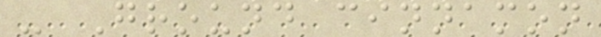- Ground cinnamon
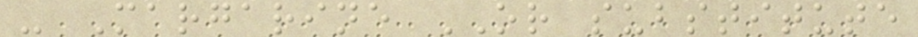- Margarine OR substitute
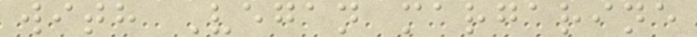with Vegan margarine
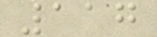117
